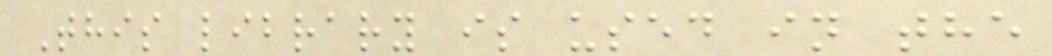This library is used in the
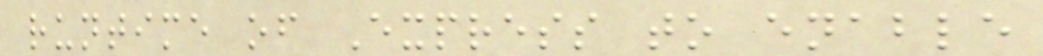runtime of Express to enable
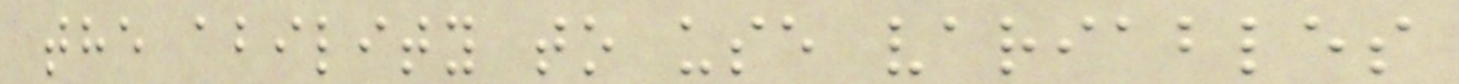the ability to use variables
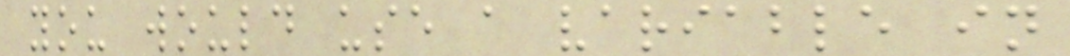you would use a variable in
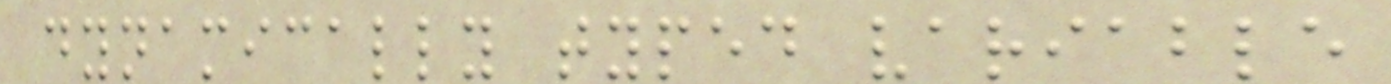dynamically typed variable
